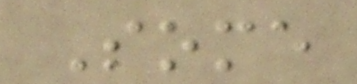Some
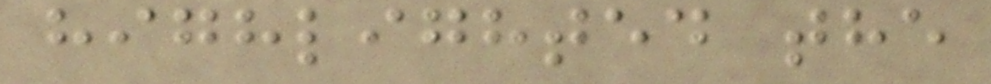highlighted the
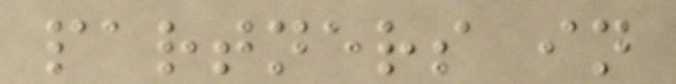partners in
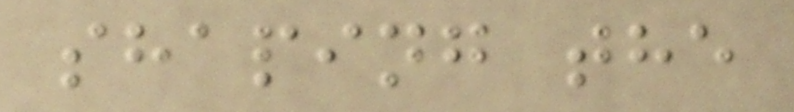shaping the
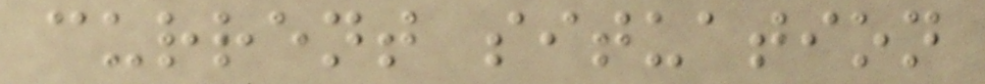current situation
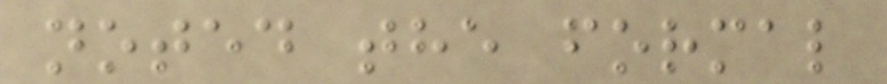noted the formal
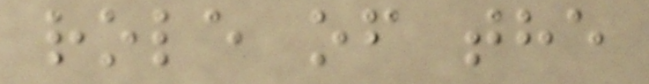role of the
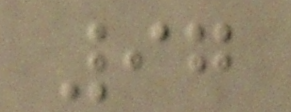97
